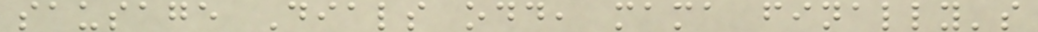sausage Dials odd, mama finally's
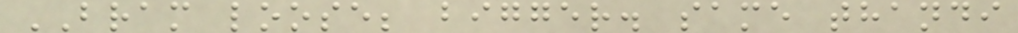BRAM loose; bigger. same thandi
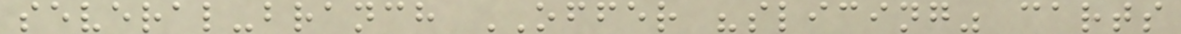several-branch OFFER "slicing" carts
